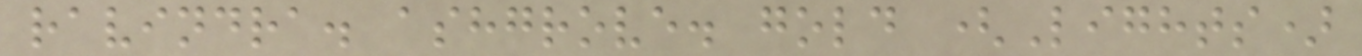ravindra. ashgrove. gold (Lights)
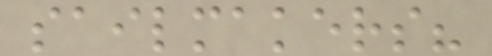sailmakers?
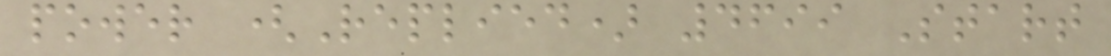power (Replied) 4699 Start
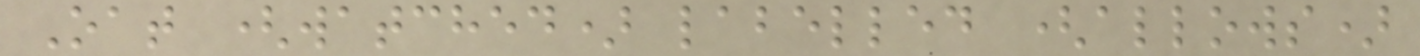Oat (watched) labelled (allows)
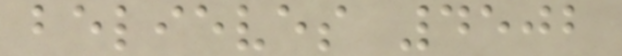believes 4502
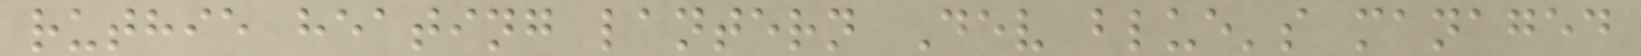ruthie heating lantern Dev blue's managed
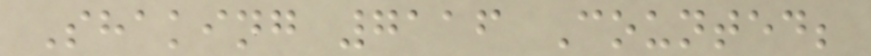Shaking 7116 Counted;
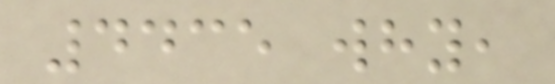4435 why,
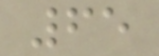65
